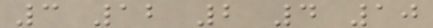3 12 2 4 10
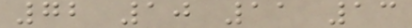72 10 11 13
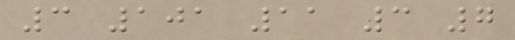3 101 11 3 7
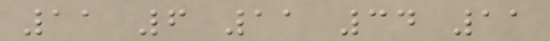11 6 11 34 11
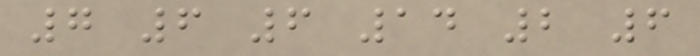7 6 6 14 2 6
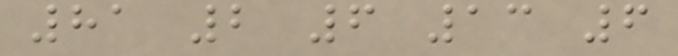81 2 6 13 6
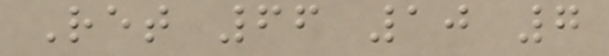Ret 66 10 7
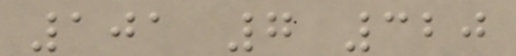101 7 320
